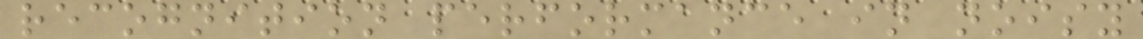recognition performance in noisy
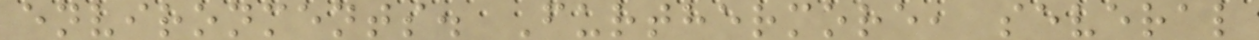environments. Furthermore, several
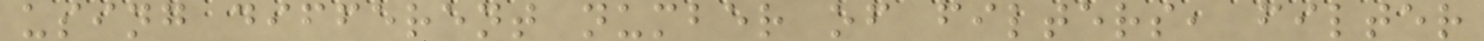using different number of filters, filter
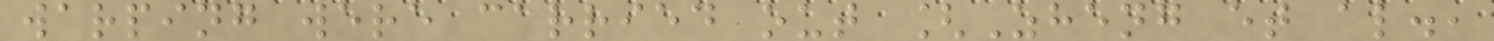warping were carried out [Zheng et al.,
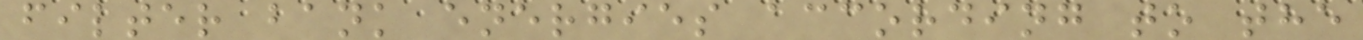filter bank energies according to the
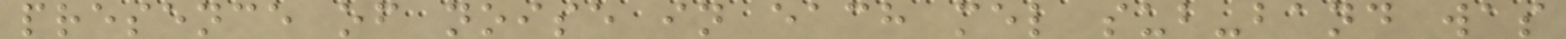presence of noise in each mel sub-band was
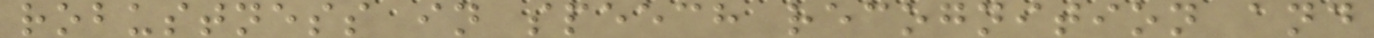robustness in speech recognition and
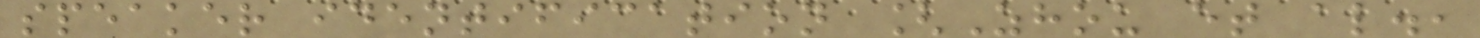speaker identification [Zhou et al.,
